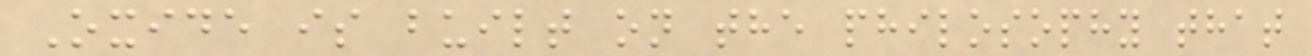Oxide is built on the philosophy that
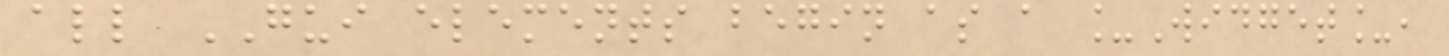all GUI elements begin as a _Widget_,
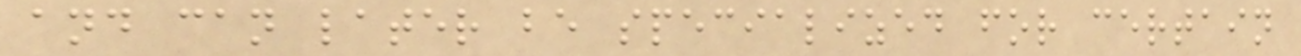and can later be specialized for certain
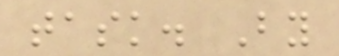task. By
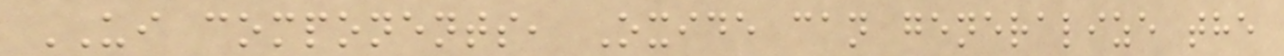UI components, Oxide can generalize the
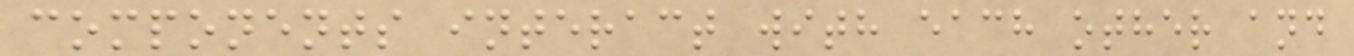components interact with each other and
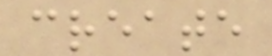create
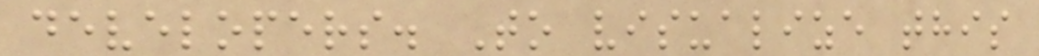developers. To visualize this
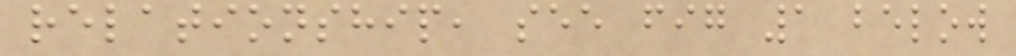relationship, see fig 1 below
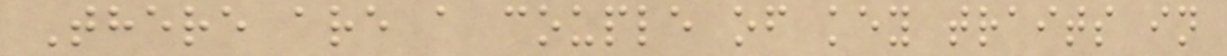There are a couple of key traits in
